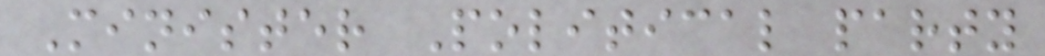Minister Political party
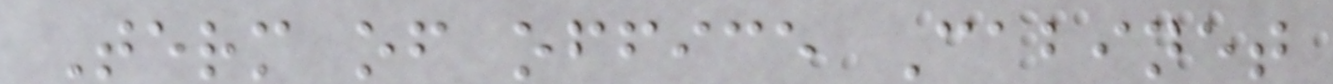Term of office Cabinet
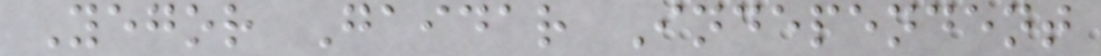Yegor Gaidar Independent
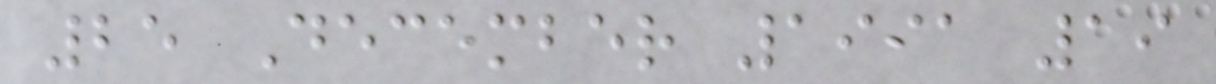25 December 1991 19
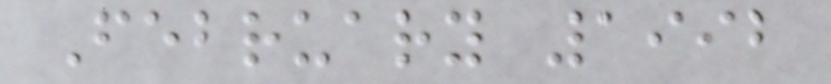February 1992
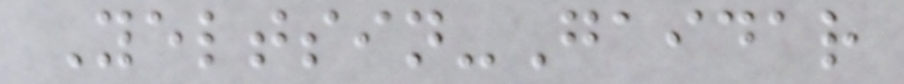Yeltsin-Gaidar
